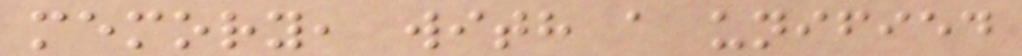memory, with a unified
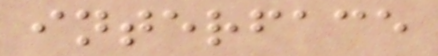interface
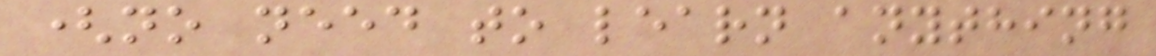(no need to learn anything
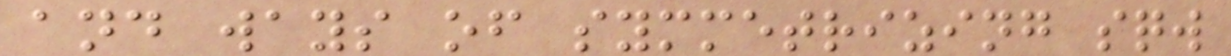and ways of symmetrizing sqw
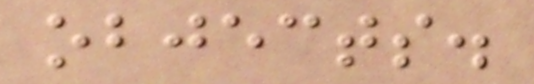objects.
